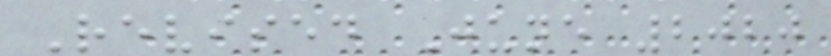Revised June 2020
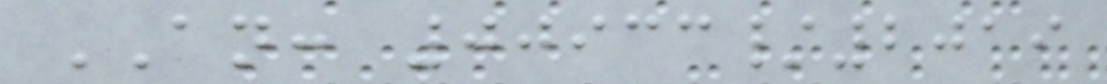AN: 00933/2019
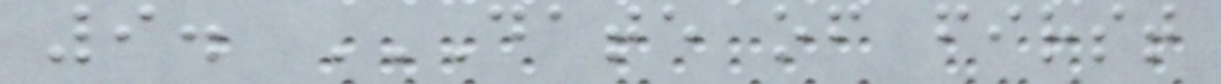9. DATE OF FIRST
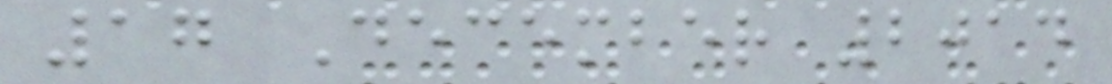17 December 2014
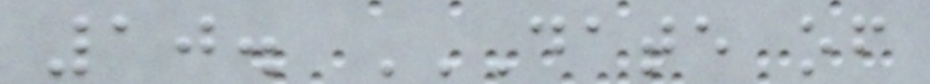10. DATE OF
